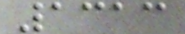1313
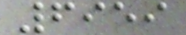6959
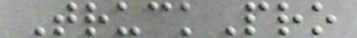TruckPro
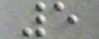5
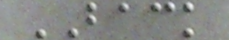BACK
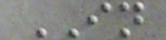IN
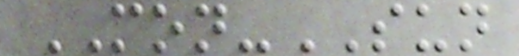MON-SUN
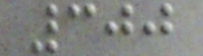300
